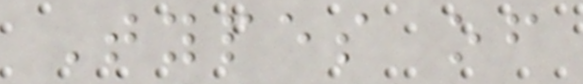Types of
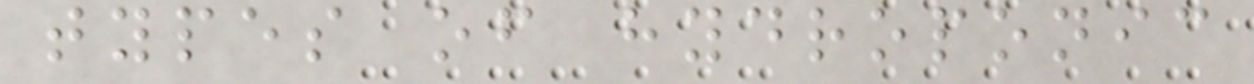types of hydroponic
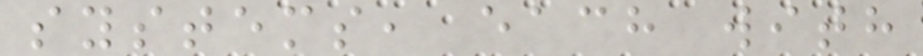systems, each with
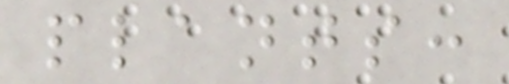plants:
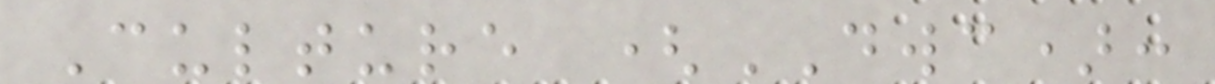Culture (DWC):
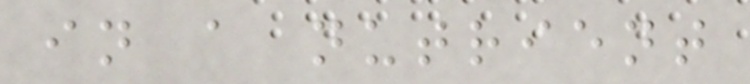in a nutrient
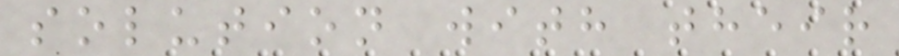solution with their
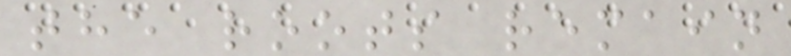the roots remain
